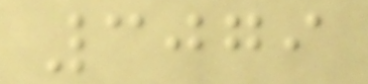3079
